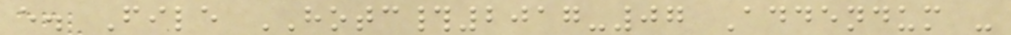e. File HOTC#2017-07 Addendum -
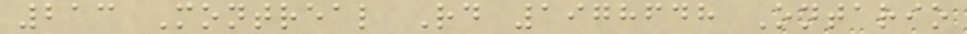213 Montreal Rd 1978648 Ontario
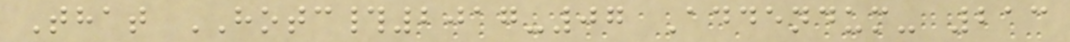That HOTC#2017-07 Addendum- 213
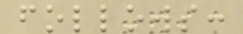follows:
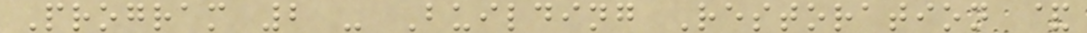Program 2 - Building Restoration &
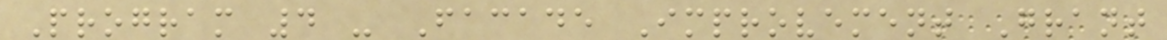Program 4 - Facade Improvement Grant
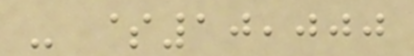- $10,000
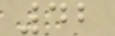42
